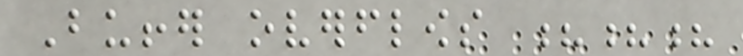Buffer overflows ???
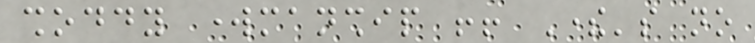shoddy workmanship !! There's no
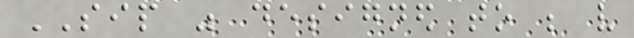SIP was designed to be very
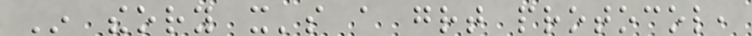In theory it's a great protocol,
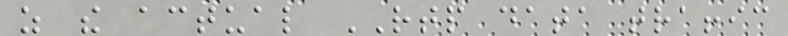as the actual RTP data traffic
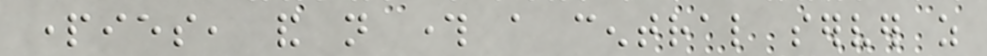parties, and not through a central server as
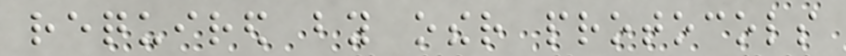required by other protocols
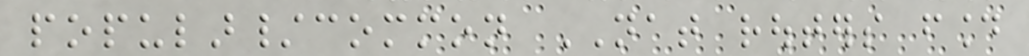popular/common NAT routers found
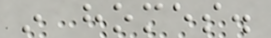in homes.
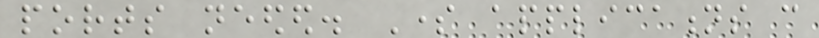ports needed. Some applications can
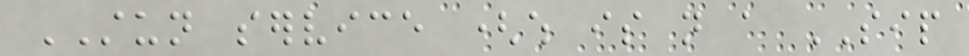STUN service (which is not a SIP
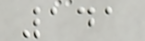141
